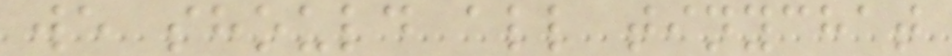we should all tinychat
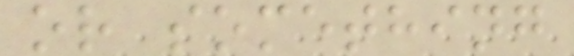or something
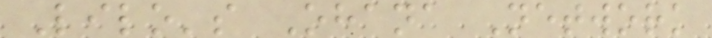Lilo's Ohana Network
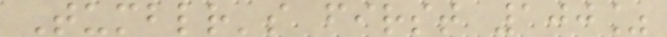Tumblr's first 100%
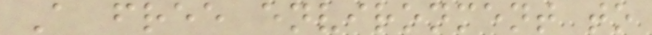A free environment to
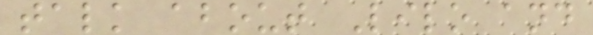talk about Lilo and
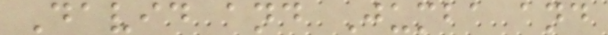David and Jumba and
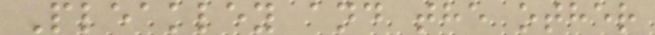Pleakley and the other
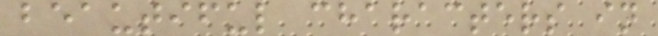beautiful characters in
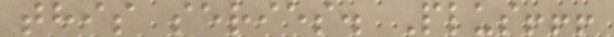this series. Plus!!!
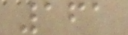161
